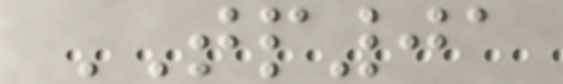TP01
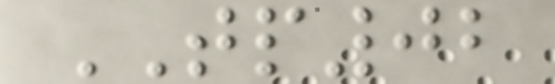TP02
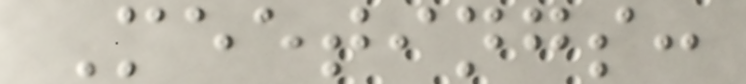Meetings:
